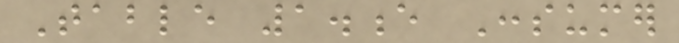Table 1.e Consumer
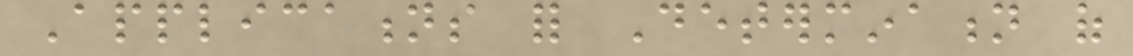Applications for Determination of
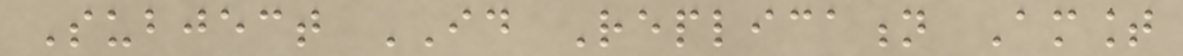Subject ID Replication Amount
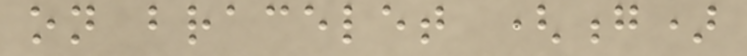on bracelet (g)
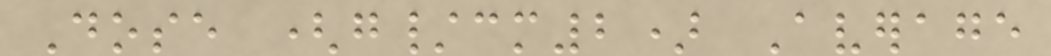Dose (g/cm2) Average
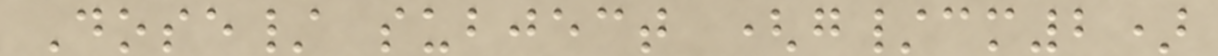Dose/ subject (g/cm2)
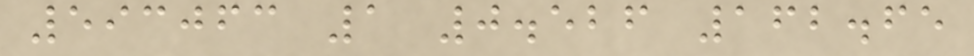593063 1 0.526 162.65
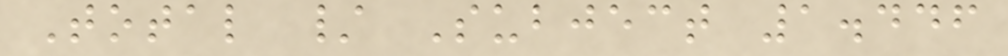Total / Subject 1.446
